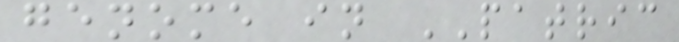genome in PATRIC
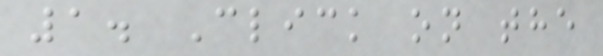1. Click on the
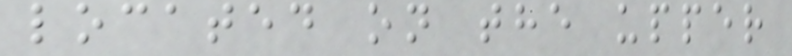located on the upper
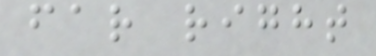far right
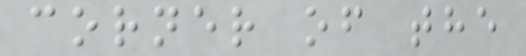corner of the
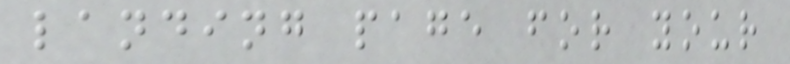landing page for your
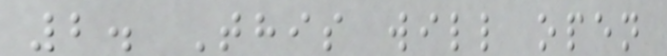2. This will open
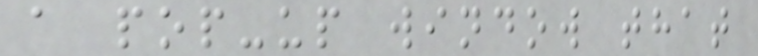a pop-up window that
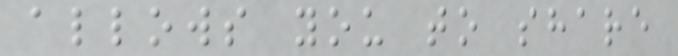allows you to share
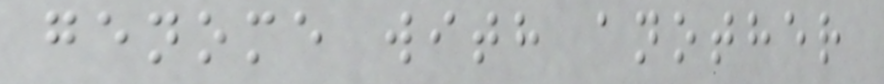genome with another
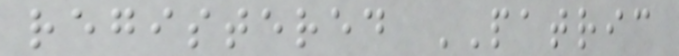registered PATRIC
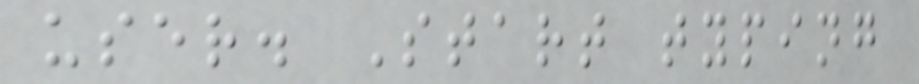user. Start typing
